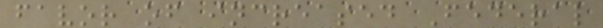favor of increased Federal
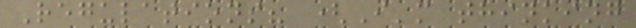Regulations? (I'm thinking
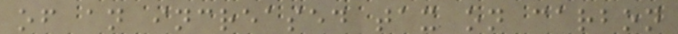of an increased tax on carbon
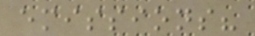emissions?
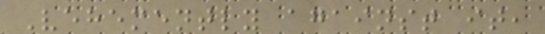Vehemently against it,
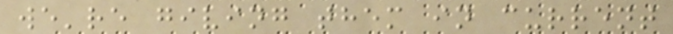we're giving them in current
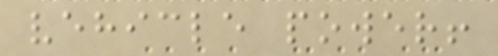vehicle power!
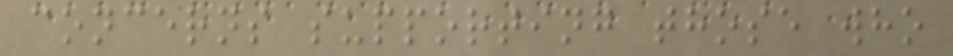concerns supporting those who
